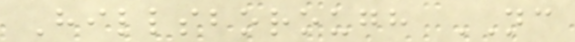Hillsborough NC
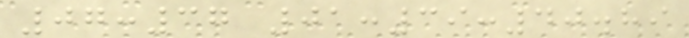07:37 01:39:40.89
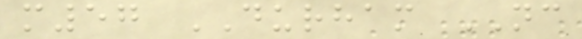m57 DURHAM NC
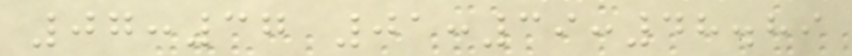07:37 01:39:48.89
